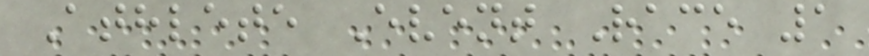Athlete Event Race 1
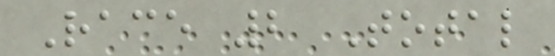Race 2 Total
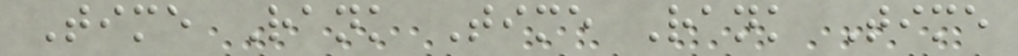Time Rank Time Rank Time
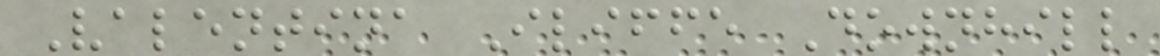Valentina Iliffe Downhill
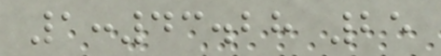1:43.28 25
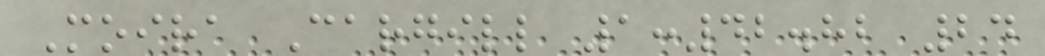Moira Cargill 1:42.82 24
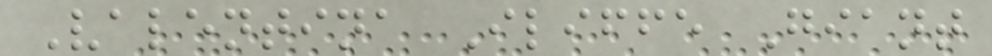Valentina Iliffe Giant
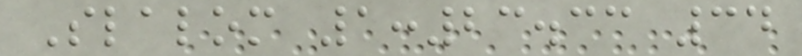Slalom 1:23.33 34
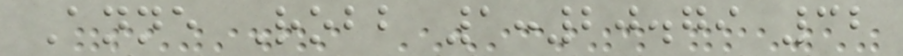Anne Robb 1:20.79 32
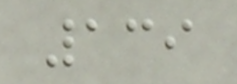139
